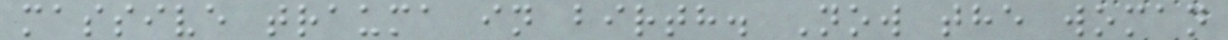massive trauma in birth. Now the woman
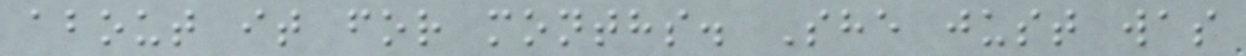about it for months. She just was
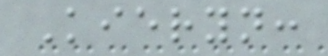Kieryn:
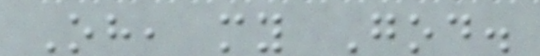Oh, my God.
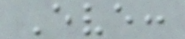Eve:
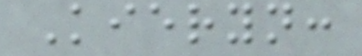Kieryn:
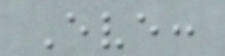Eve:
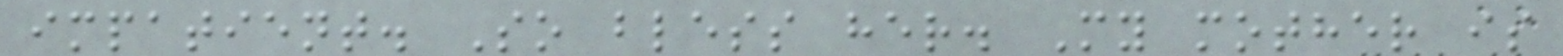impatient. So bless her. My mother is
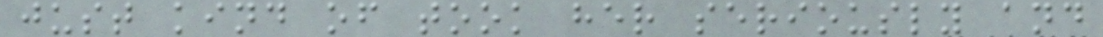just kind of took her seriously and
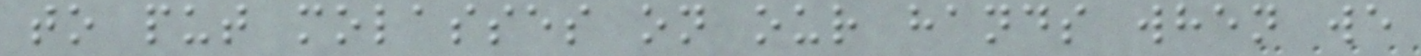to put molasses on our hands when we
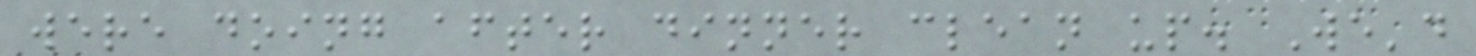were doing after dinner clean up. We'd
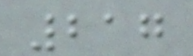217
